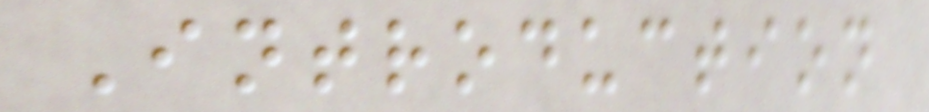Introduction
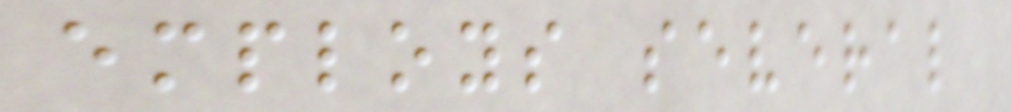employs several
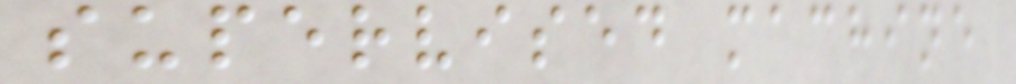supervised machine
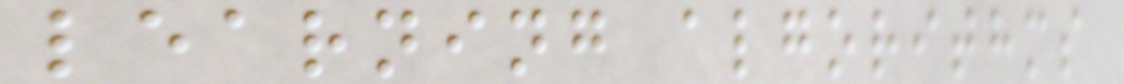learning algorithms
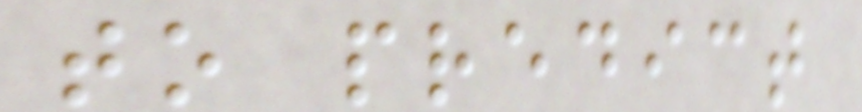to predict
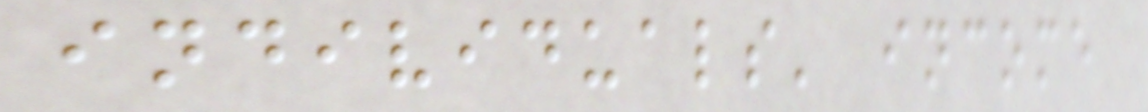individuals' income
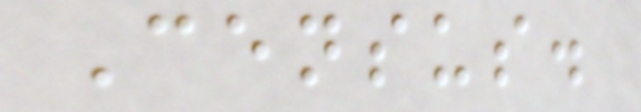Census.
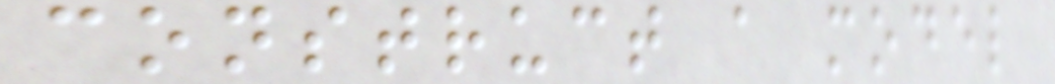construct a model
